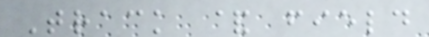Track & field
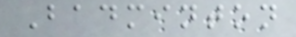Badminton
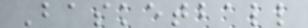Basketball
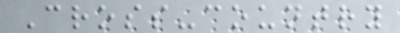Cross-country
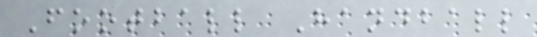Football Handball
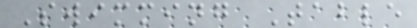Swimming Table
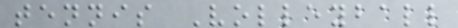tennis Volleyball
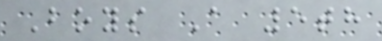Boys A 5th
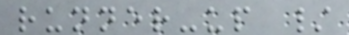runner-up /
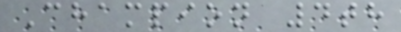Champion 4th
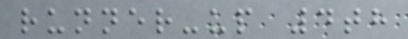runner-up 4th
